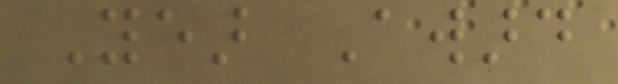Year Award
